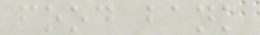food bank
